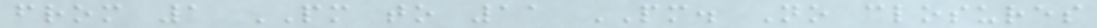from 1 PM to 11 PM. No closures
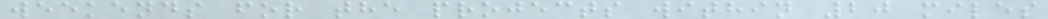weekends for the projects within 20 miles
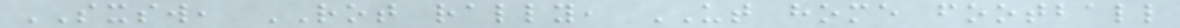SXSW, ROT rally, UT home football
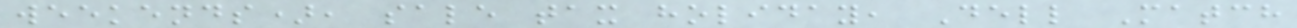weekends), sale tax holiday, Dell Match
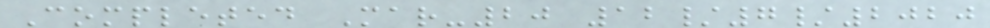Completed Mar-20 12/7/2020
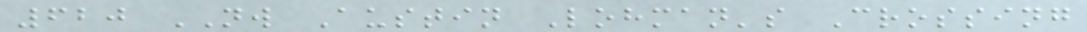620 NW Austin Lohman's Crossing
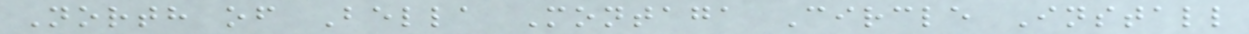North of Bella Montaga Circle Install
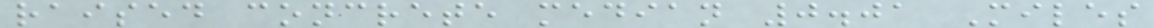raised concrete median 0.01 Miles
